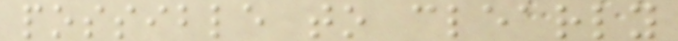possible to clearly
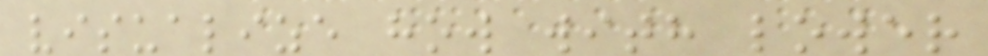visualize how with lower
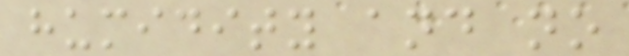humidity and no
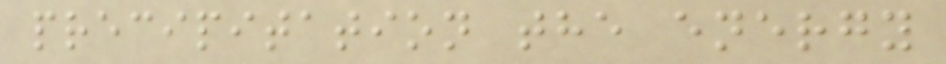precipitation the energy
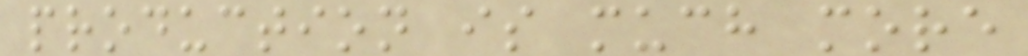production is much more
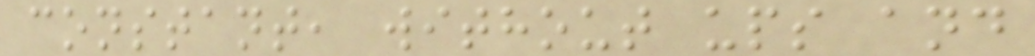constant, without ups and
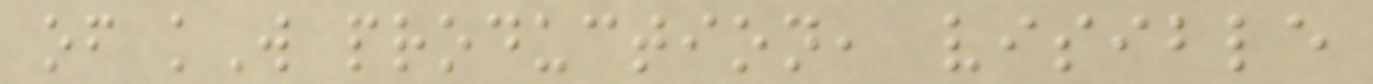of kW production, visible
